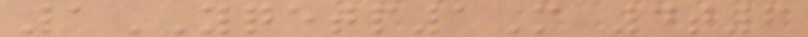1YQETP1M 4t6
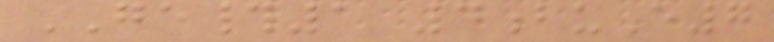GE#1 4buE7
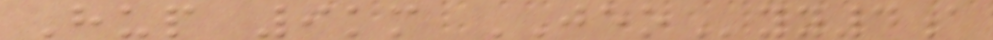Hup 9km JEOyy4a
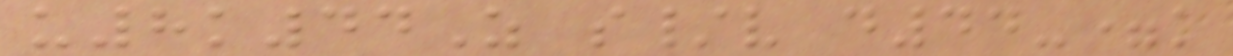u8k44Z s/v d44-=k
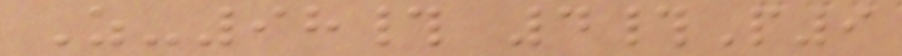Z-98# 4#P9
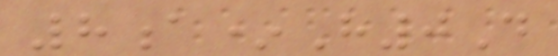8a*H0D
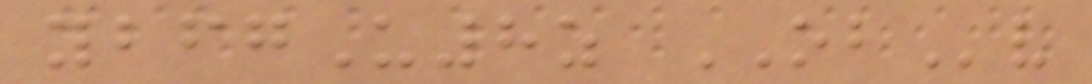ybfgU8z OBv
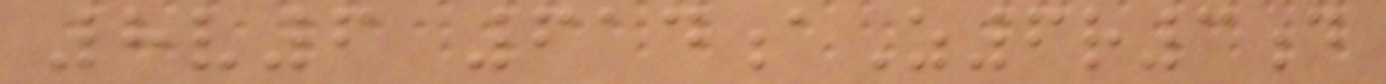8v6 614aZ6r3d
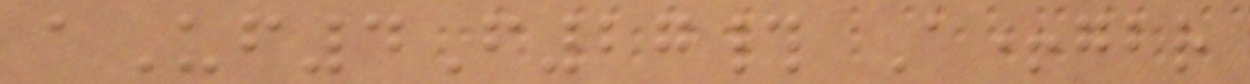aUf4F27# A+gbr
